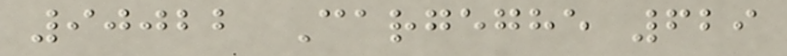90022 Cargeghe 629
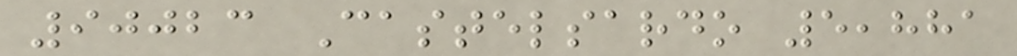90023 Castelsardo 5,881
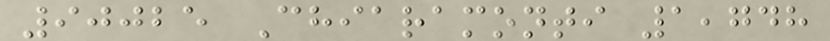90025 Chiaramonti 1,748
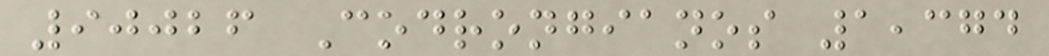90026 Codrongianos 1,374
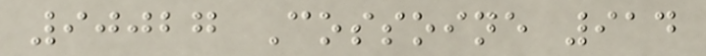90027 Cossoine 914
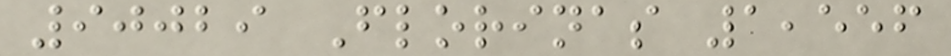90029 Florinas 1,556
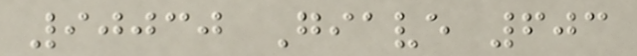90030 Giave 603
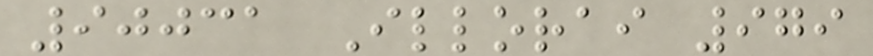90031 Illorai 979
